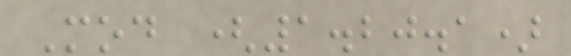Mod (1.20.1)
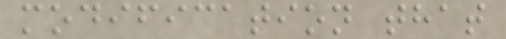modification that
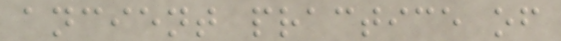ancient practice of
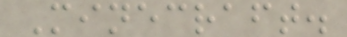Minecraft.
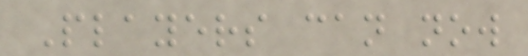Players can now
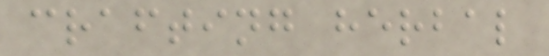crafting herbal
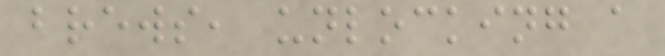brews, unlocking a
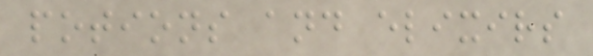potions and elixirs
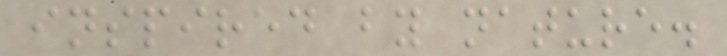inspired by nature.
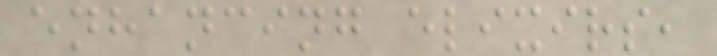enhancing elixirs,
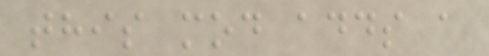this mod adds a
